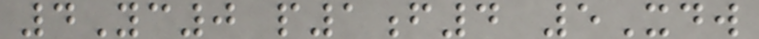4Yc0 p1f4 5Xdw
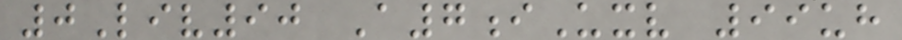0Liv90 A7iUxv 99uh
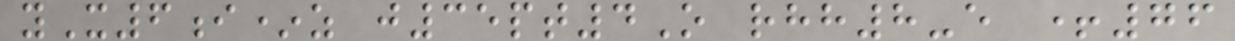yX6i*z j35pt4O rhh8-e +76
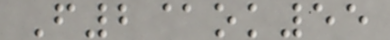F2@ok55
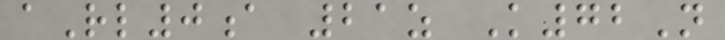aRl0a 21z K72N
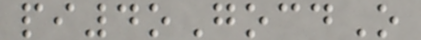pi4oGocdO
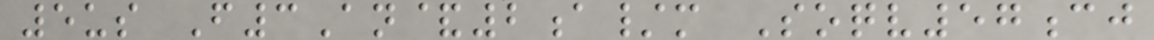5us F3An&2a/m Soqv57cj
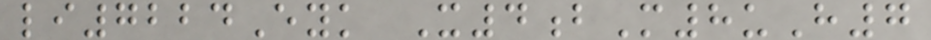li7224Eyk X4bM8uH7
